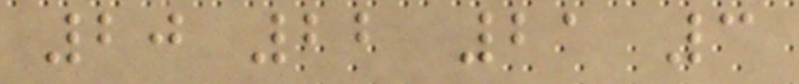20 22 21 3
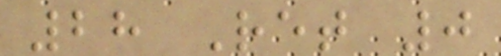28 Ret 0
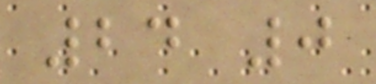24 0
